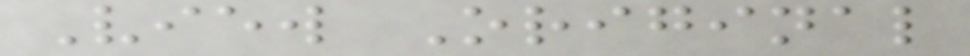View Original
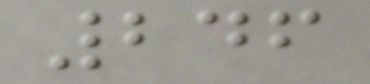246
